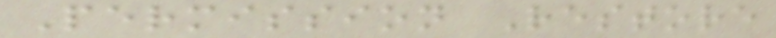Permission Restore
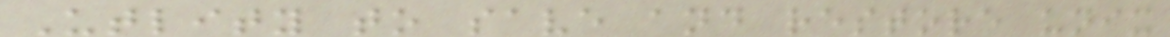Utlity to save and restore unix
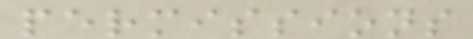permissions
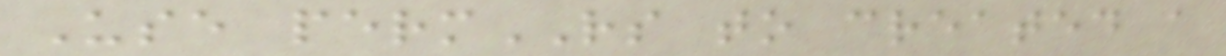Use permRS to created a
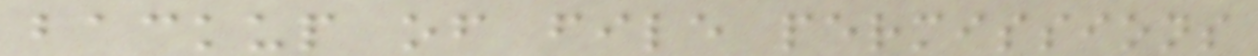backup of file permissions
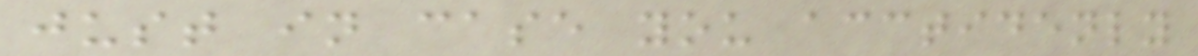just in case you acctidenly
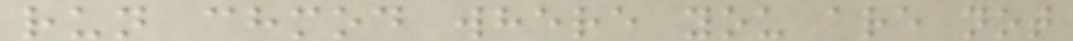run chmod where you are not
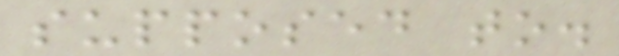supposed to.
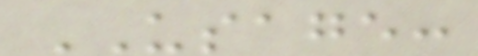USAGE:
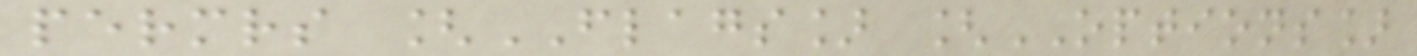permrs [FLAGS] [OPTIONS]
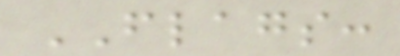FLAGS:
